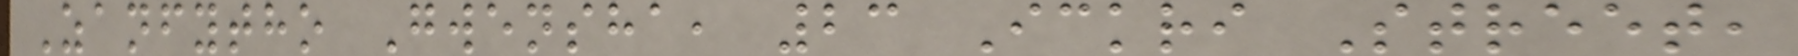Zanfytho Gwensha, 23 Ickri Street,
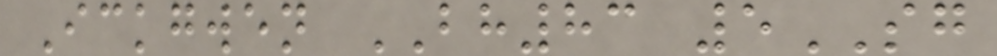Ickgwen BH83 5SG
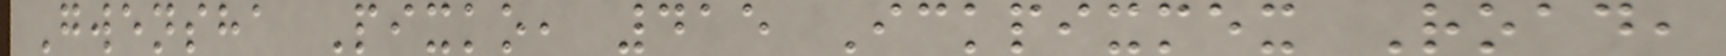Gwensha Pixko, 415 Ickpixmex Road,
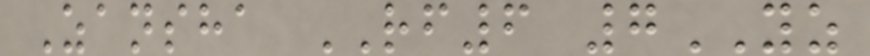Zansha RF6 7YZ
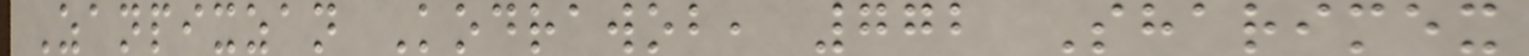Zanpixzan Kodrawob, 772 Sharimex
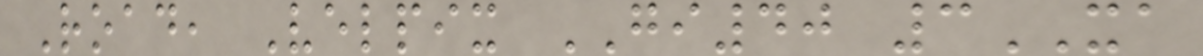Road, Velpix GI40 3XA
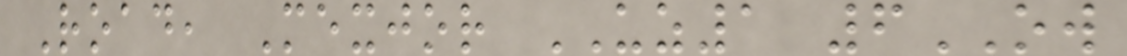Road, Mexjor UZ1 6OW
